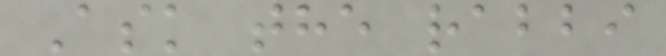Ask the rabbi
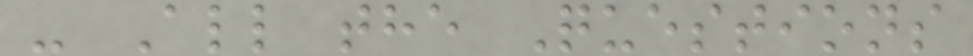- All the Questions
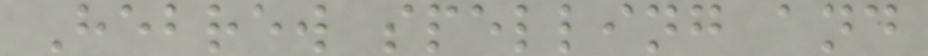Hebrew spelling and
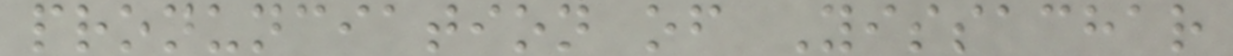pronunciation of Yissachar
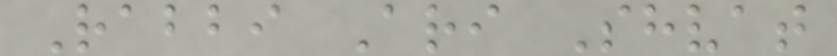Rabbi Ari Shvat
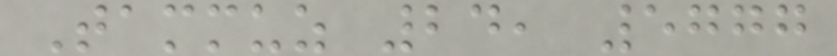Tammuz 24, 5777
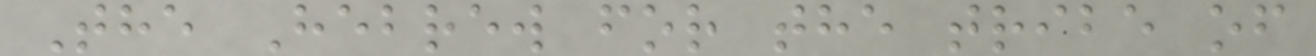The Hebrew for the tribe of
